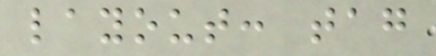layout: tag
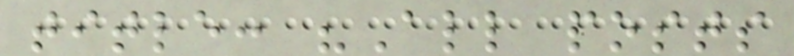title: "All posts
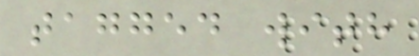tagged with
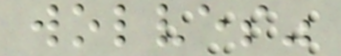wolves"
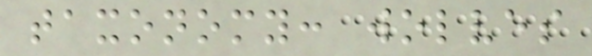taxonomy: wolves
